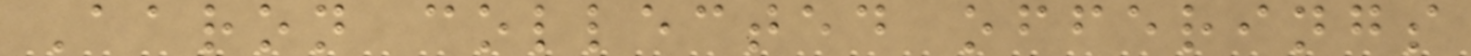Aaron collected offerings
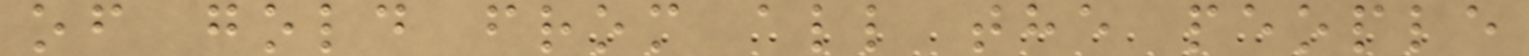of gold from all the people
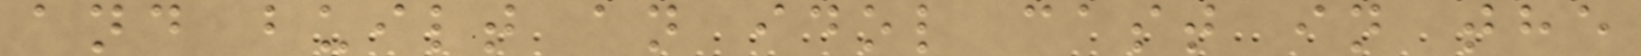and built an idol cast in the
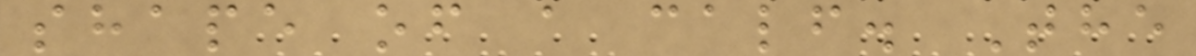shape of a calf. The
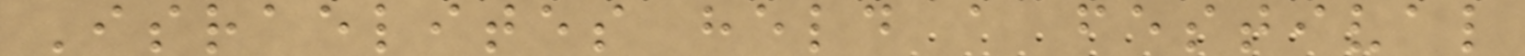Israelites held a festival
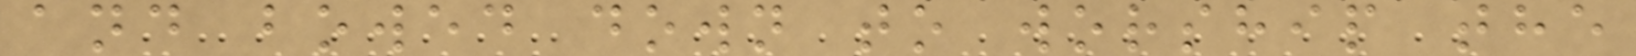and bowed down to worship the
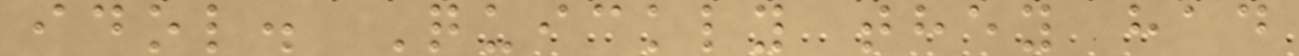idol. Quickly they had
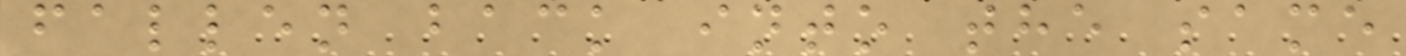fallen back into the same
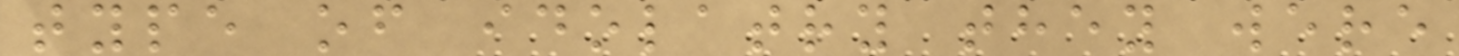type of idolatry they were
